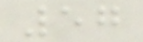57
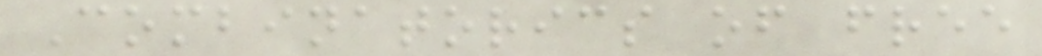Combinatorics of free
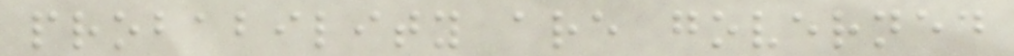probability are governed
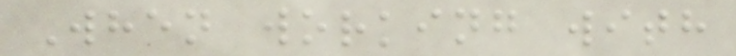When working with
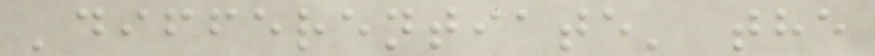'differentiate' the
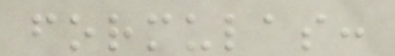formulas:
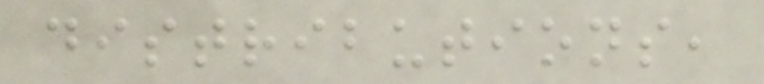distributions,
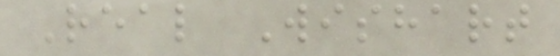Real Wishart
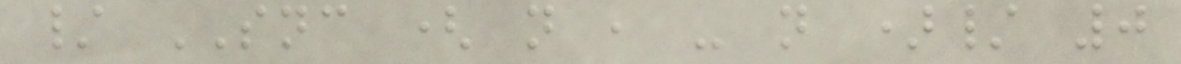/ SNC ( n , - n )/ 0
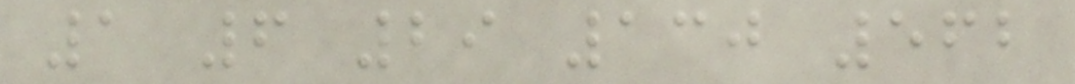1 6 29 130 562
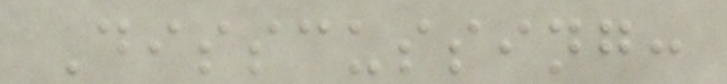Disscussing:
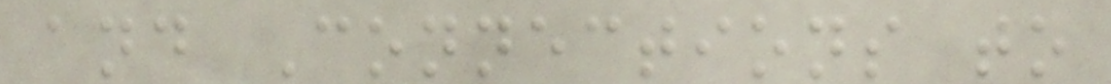and Connections to
